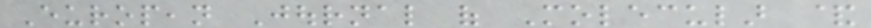European Journal of Molecular &
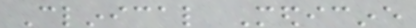Clinical Medicine
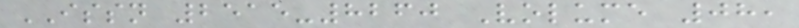ISSN 2515-8260 Volume 08,
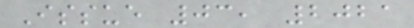Issue 03, 2021
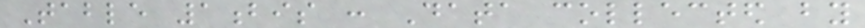Table 1bis : Data collected by
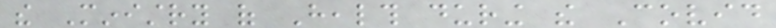the Ministry of Health during the Covid
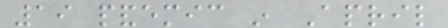19 pandemic in April
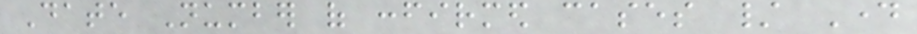Date Number of confirmed cases / Day
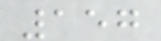157
